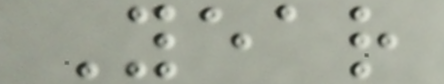Year
